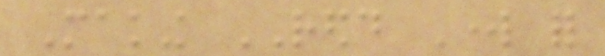Making REDD Work for
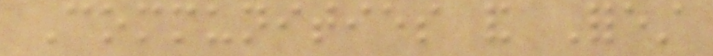Communities and Forest
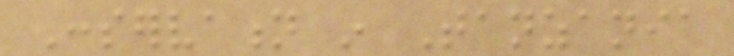Conservation in Tanzania
